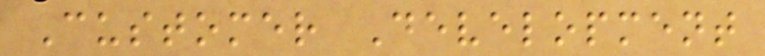Customer Development
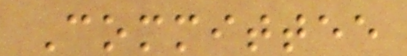Committee
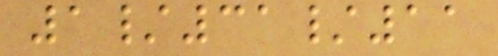1/31/11
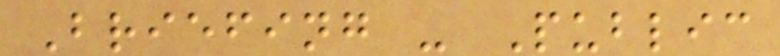Briefing - Public
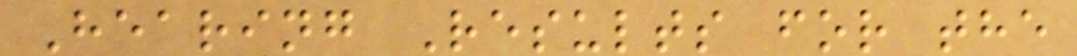Hearing Results for the
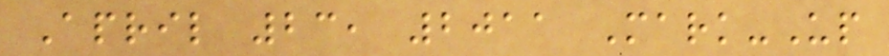April 23, 2011 Mark-Up
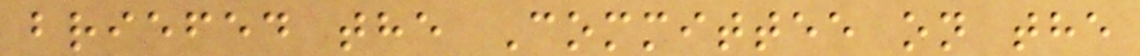briefed the Committee on the
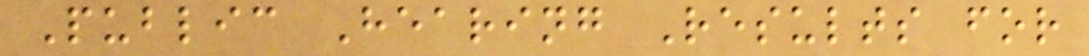Public Hearing Results for
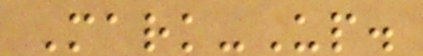Mark-Up.
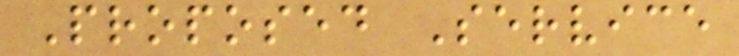Proposed Service
